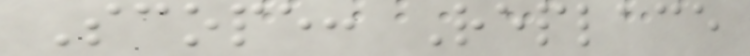Scope: Replace
